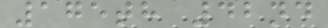175th 42nd
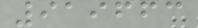919663
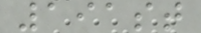191st
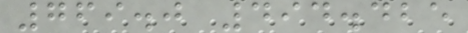769.0 494.425
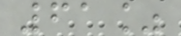61%
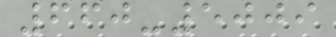660-5009
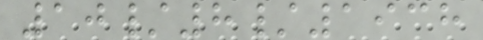10/8/1938
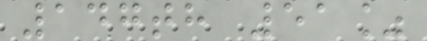147th 51%
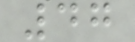47
